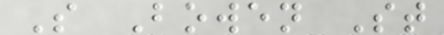S Bowen St
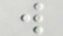w
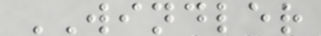WINDLER
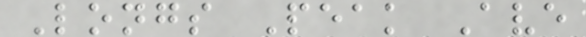Longs Peak Ave
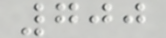700
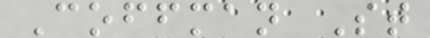Coffman St
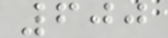600
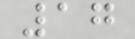17
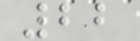22
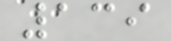139
